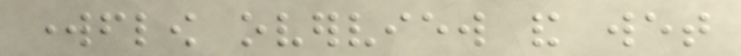workflow overview and wet
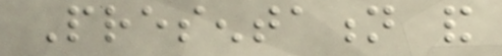Presentation and
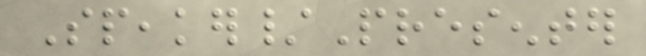Speaker/Presenter
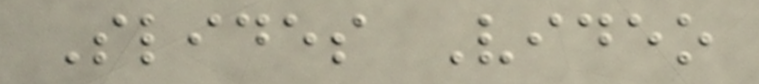Slides Video
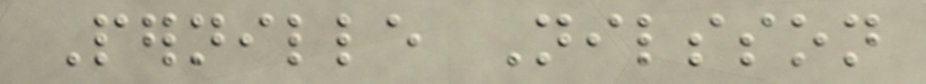Pernille Nilsson
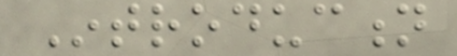Introduction
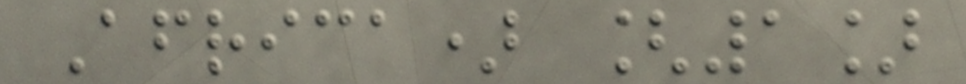Africa) [1]
